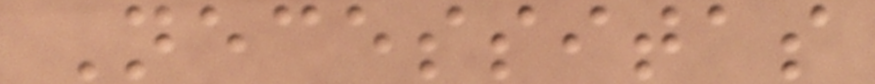Necessitas
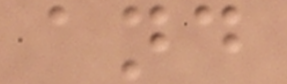and
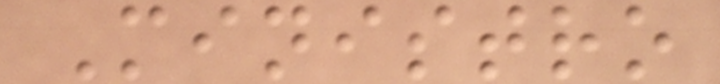Ministro
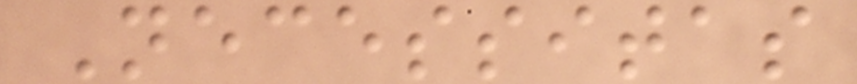Necessitas
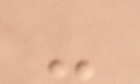-
